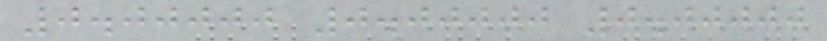0.00000 0.00000 0.00000
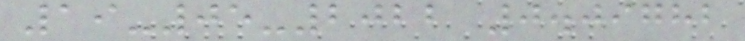19-05-2022 0.09782
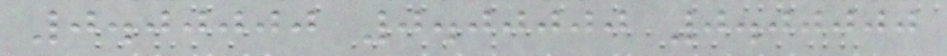0.00000 0.00000 0.00000
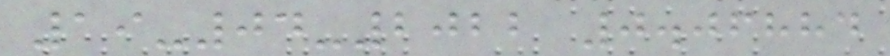19-04-2022 0.06884
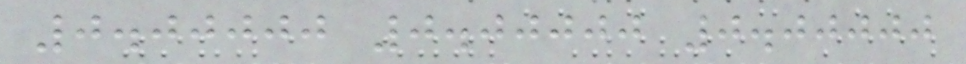0.00000 0.00000 0.00000
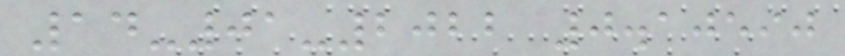14-01-2022 0.10590
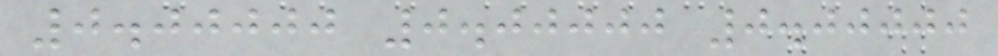0.00000 0.00000 0.00000
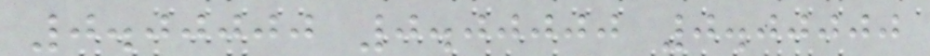0.00000 0.00000 0.00000
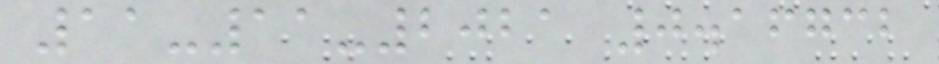11-11-2021 0.16732
